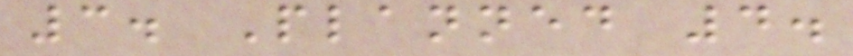3. Planned 4.
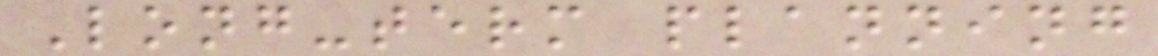Long-term planning
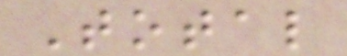Total
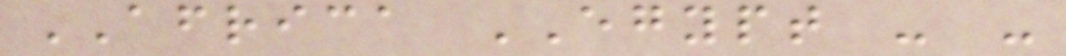AFRICA EGYPT - -
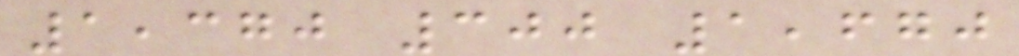1,370 300 1,670
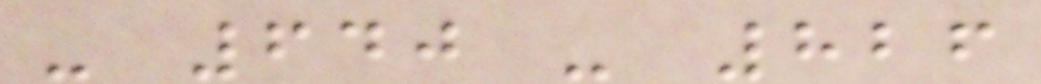- 640 - 826
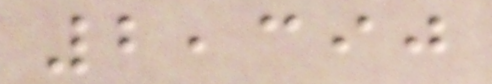2,390
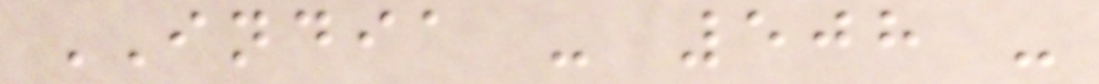INDIA - 508 -
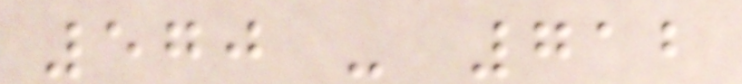570 - 712
